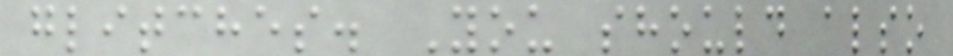glitches. You should also
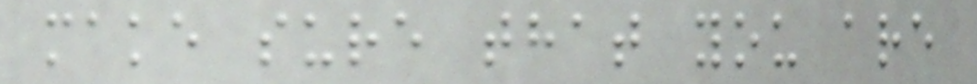make sure that you are
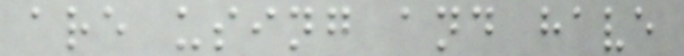are using and have
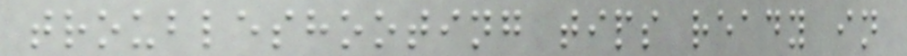troubleshooting tips ready in
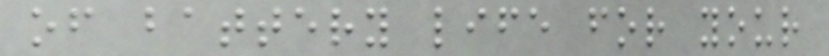of battery life for your
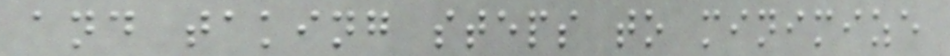and taking steps to minimize
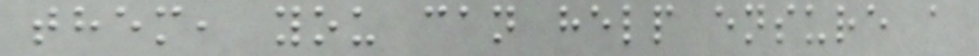them, you can help ensure a
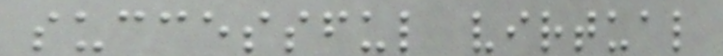successful virtual
